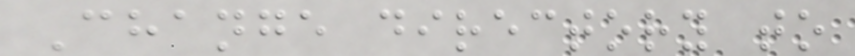Change directory to
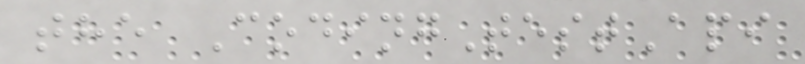the CodingTestApi
